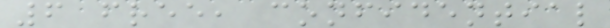6 free, confidential
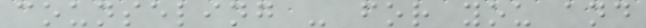counseling - for you and
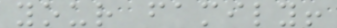your family!
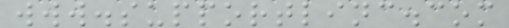www.supportlinc.com
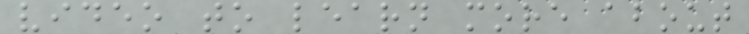video to learn more about
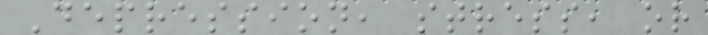Depression, stress, or
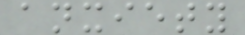anxiety
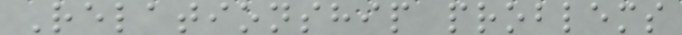Relationship problems
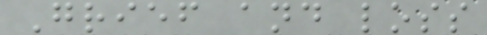Grief and loss
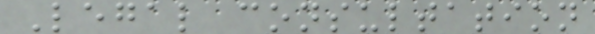Legal consultation
